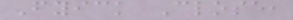Fyick Close,
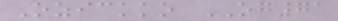Ozickko OG71
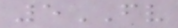5FV
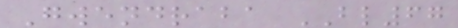Gwendraba BL67
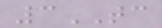3TC
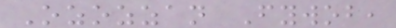Ozozzan Fywob,
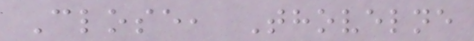Close, Thovelne
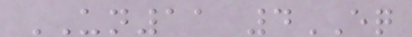UN11 4EQ
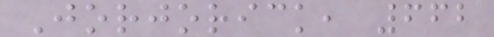Jorjorick, 662
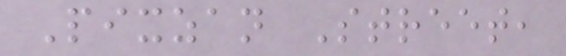Pixzan Street,
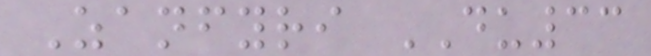Zanfyri DU33
